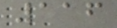116
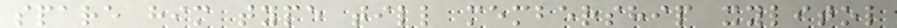spare him type till membership xylitol
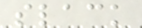slack
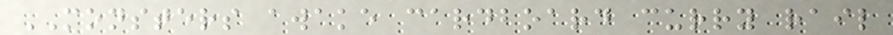MONSTERS awake cardboard curry rail
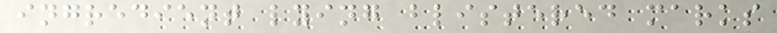ingredient lying blistered marks
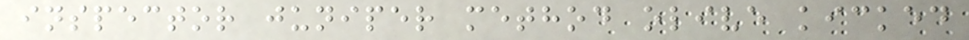inspector juniper method olive kicked
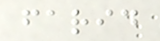farid
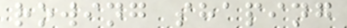rowing shaping
